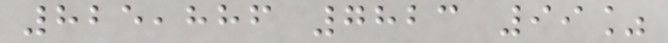825,886 7823 99%
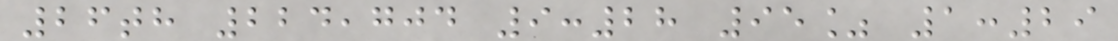26th 224,704 9:28 95% 1:29
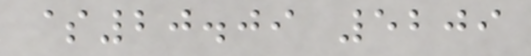$20.09 5209
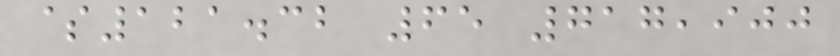$121.32 65 717,900
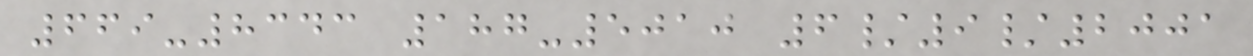669-8343 187-5010 6/9/2001
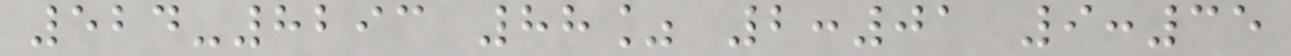524-8293 88% 2:01 9:35
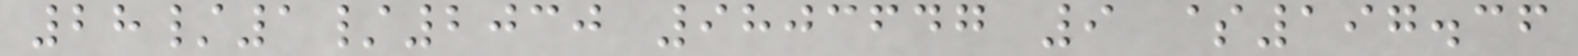28/1/2030 9803647 9 $197.36
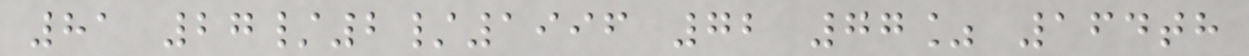81 27/2/1996 72 77% 164th
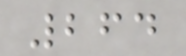264
